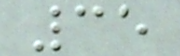35
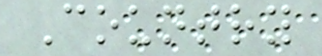Country
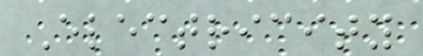Electricity
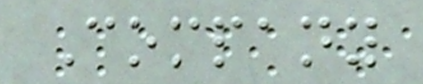Company
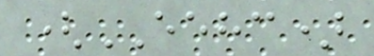(EEHC)
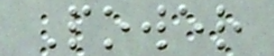Power
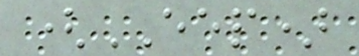(EEP)
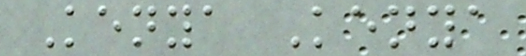Kenya Kenya
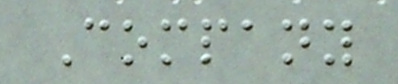Company
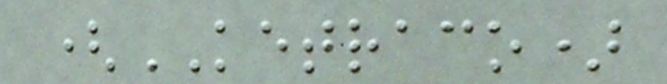(KETRACO)
